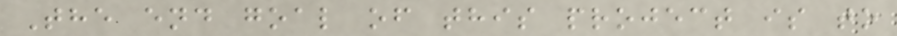The end goal of this project is to
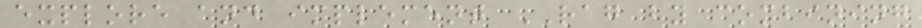explore and implement RAG by combining
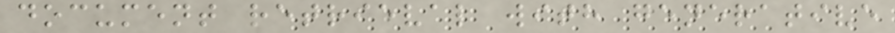document retrieval with generative
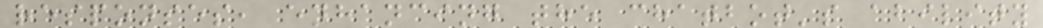responses, enhancing the chatbot's ability
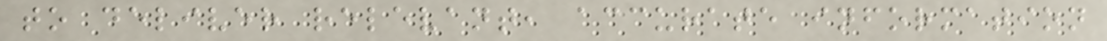to deliver relevant, accurate information
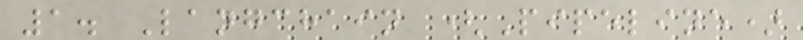1. Langchain (Pipeline)
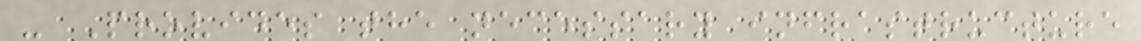- Provides the necessary infrastructure
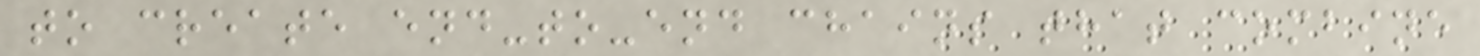to create end-to-end chains that combine
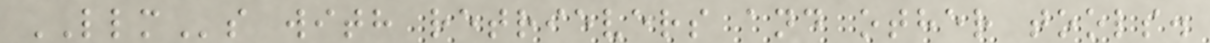LLMs with retrievers and other tools.
